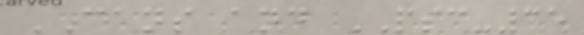CANS and PSC-35
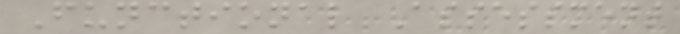Functional Assessment
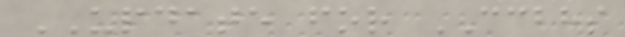UPDATE for CCBHS
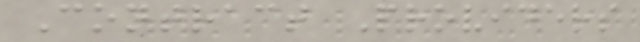Contract Providers
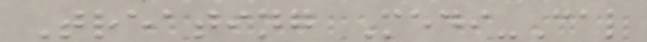Treating Medi-Cal
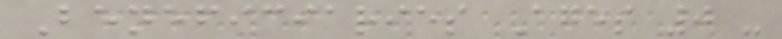Beneficiaries Ages 0 -
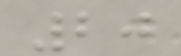20
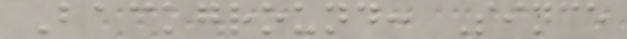Background: Since
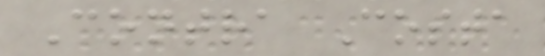Contra Costa
